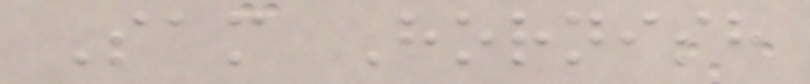Sam Hornish
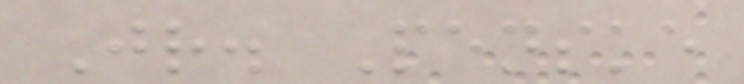Jr. Penske
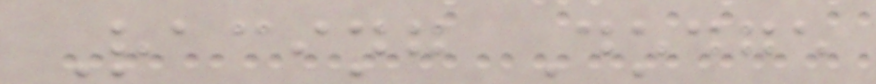Racing Dodge
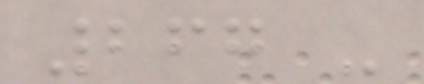267 -
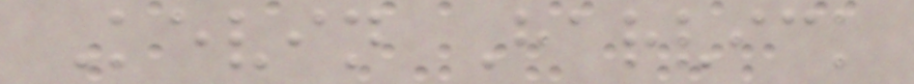Kevin Harvick
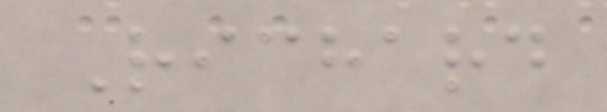Richard
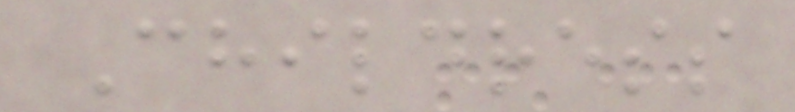Childress
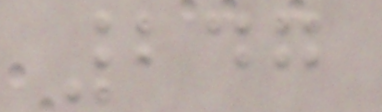247
